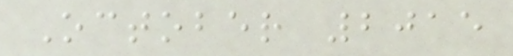October 2015
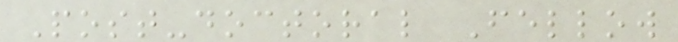Post-doctoral Fellow
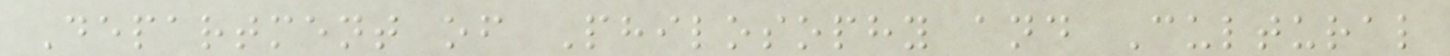Department of Philosophy and Cultural
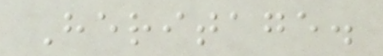Heritage.
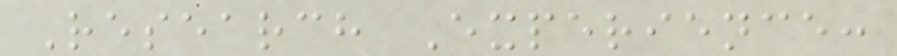Research Experience:
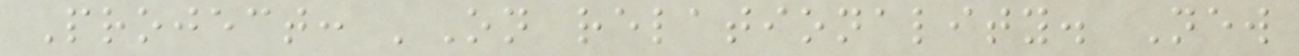Project: 'On relationality. New
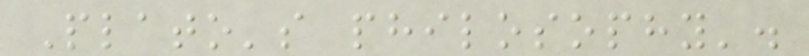Plato's philosophy'.
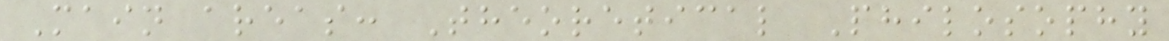Main areas: Theoretical Philosophy
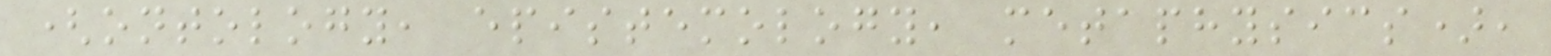(ontology, epistemology, metaphysics),
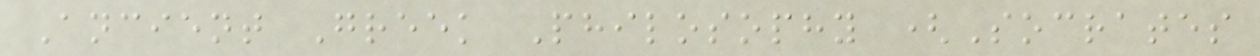Ancient Greek Philosophy (Socrates
